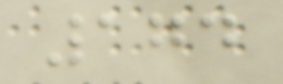174
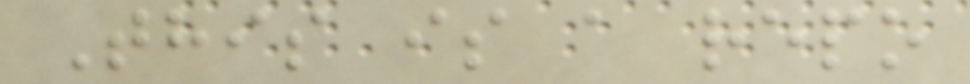This is a repo
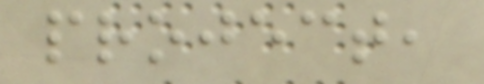project,
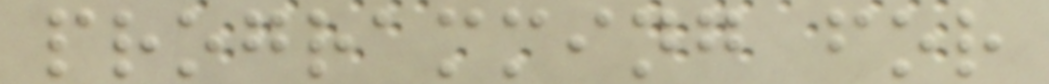programming for
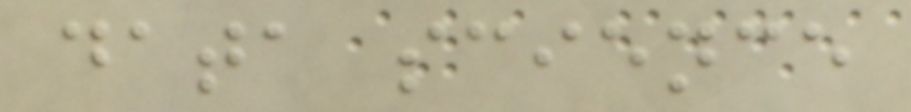data science
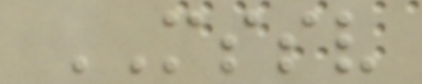MSSV
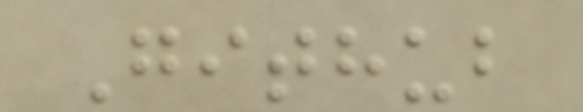Github
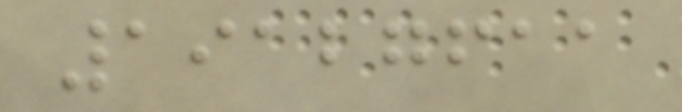19127611
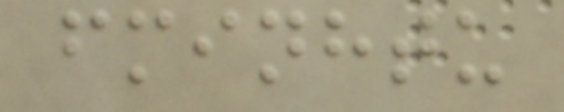fminhtu
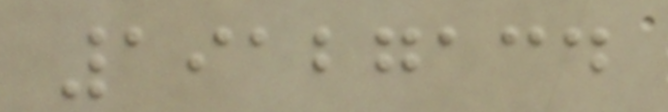19127134
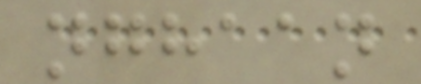nghaan
